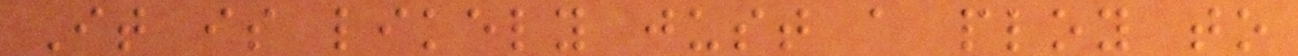It is likely just a ploy to
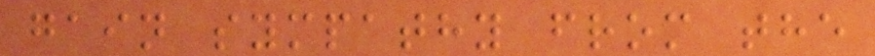gain sympathy from the
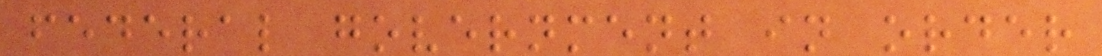federal government in order
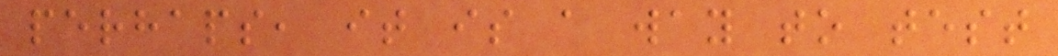perhaps, it is a way to test
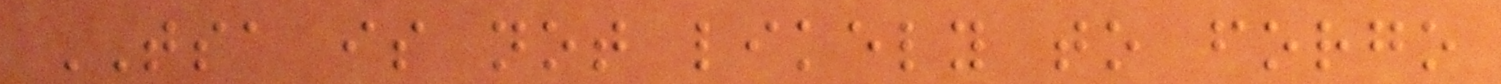TSA is not likely to forgo
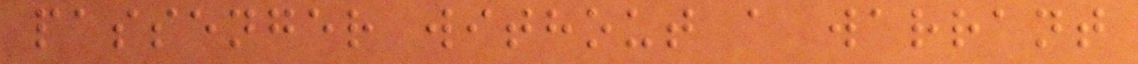passenger without a warrant
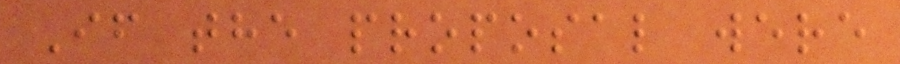If the proposal were
